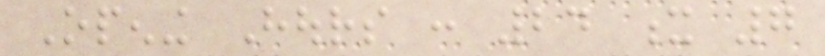Opening Hours : 24 x 7
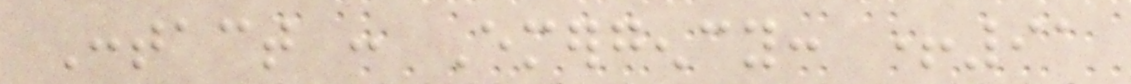Contact : Emergency: +91
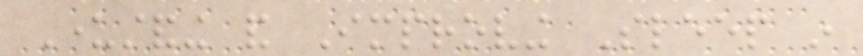Understanding and Improving Sleep in
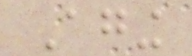Aging
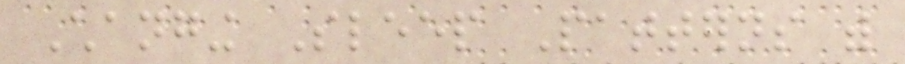Changing Sleep Patterns with
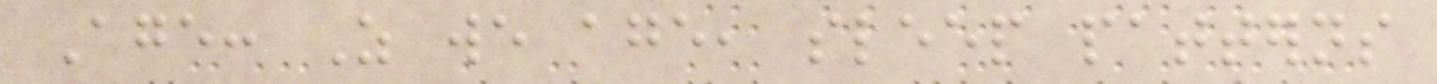Age: As we age, sleep patterns
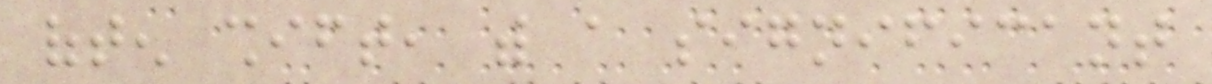often shift, with a significant
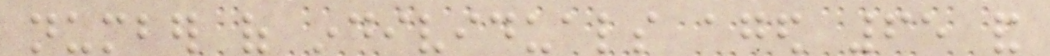number of individuals aged 65 and
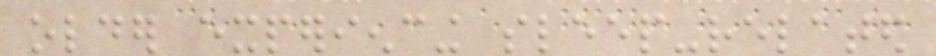older experiencing sleep-related
